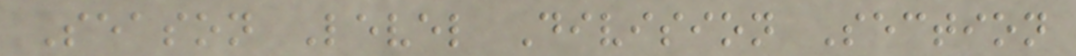Season Level Division Section
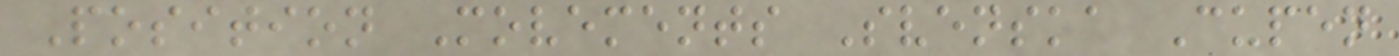Position Movements Svenska Cupen
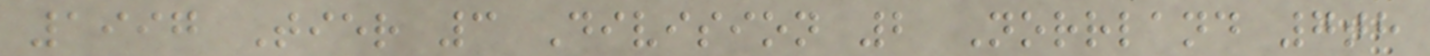1997 Tier 3 Division 2 Norrland 7th
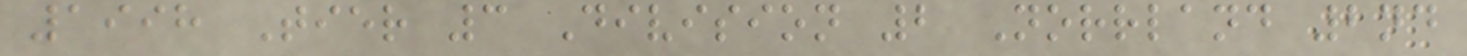1998 Tier 3 Division 2 Norrland 2nd
